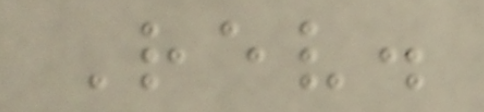Rev.
